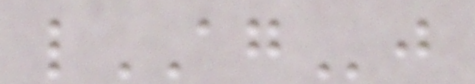lAGj
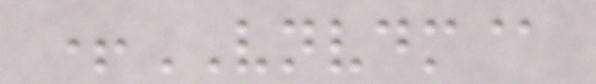+VNVDM@
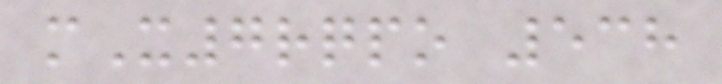mX7rqpo 538
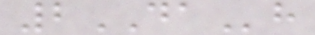2DAh
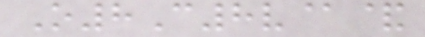O8C8v@&
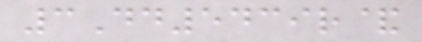3Dd5439r&
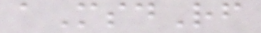aMsdRf
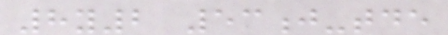8y2 53j-tde
